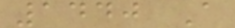1440 A
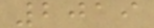2019
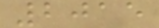2015
